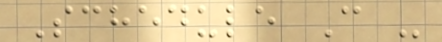Schedule C -
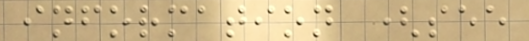information (see
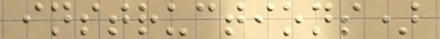instructions)
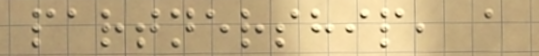partnership, a
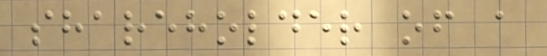shareholder of a
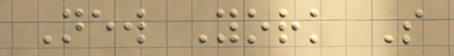New York S
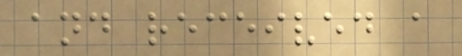and received a
